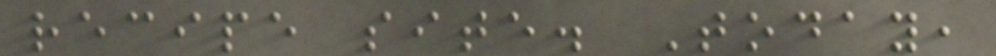recipe site. Today,
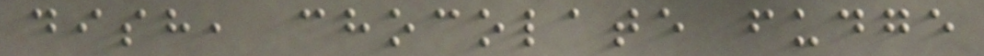dish, chocolate fudge
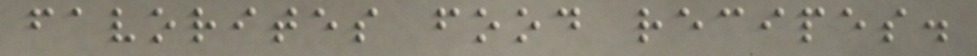favorites food recipes.
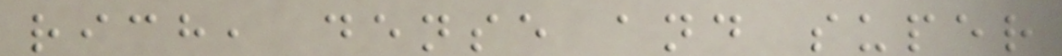rich, dense and super
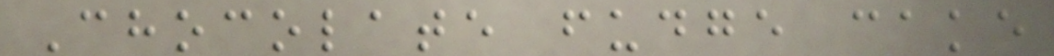Chocolate fudge cake
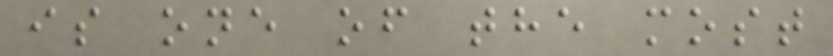is one of the most
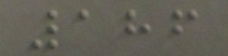186
